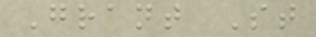Grant St
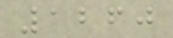1260
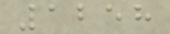1258
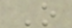O
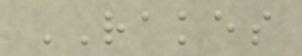RAKES
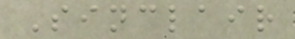Sinclair
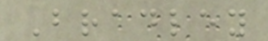Bradley
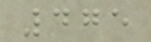475
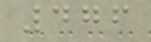476
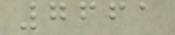7661
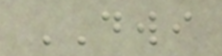DWI
